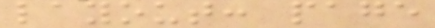layout: page
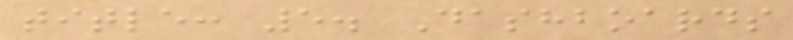title: 5. Dashboards
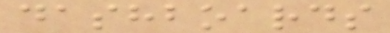dashboards
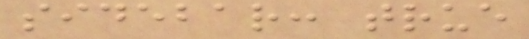sidebar: true
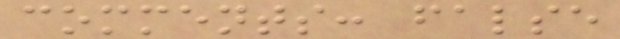comments: false
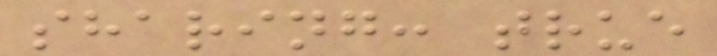sharing: true
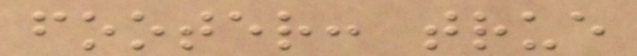footer: true
